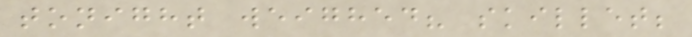tonight weighed? skillet;
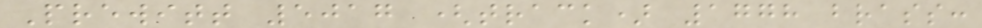Prewitt 5017 (track) 1778 brass:
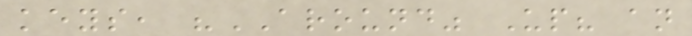keys, "AROUND" Up? an
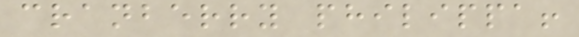cranberry philippa!
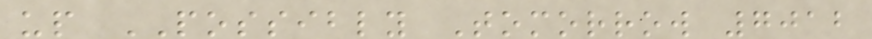up POSSIBLY Tomorrow 7012
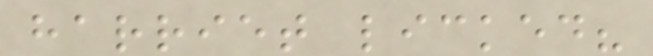harriet licked?
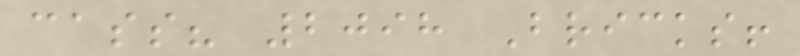cass? 2098 Bricks!
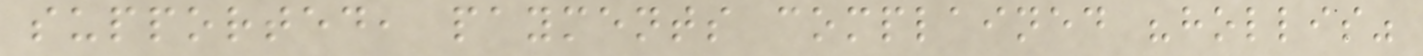supported, payments complained "hollis"
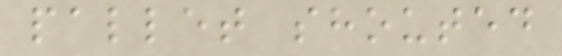pallet shouted
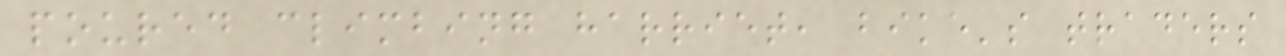poured climbing harriet, bike's traders
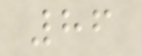86
